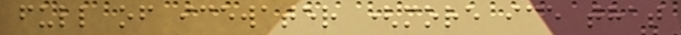full of icewater (more ice that
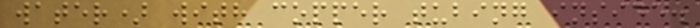water) with copper tubing inside.
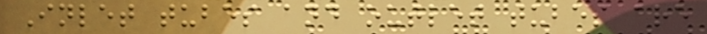Inlet tubes and outlet tubes are
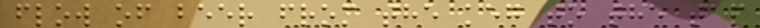flow of beer from the keg to the tap
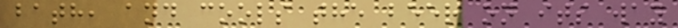bath, and cools the beer on its way
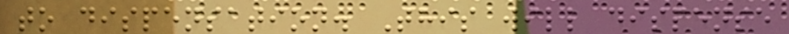to dispensation. This will dispense
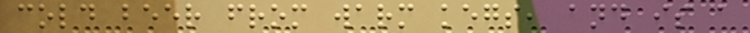cold beer from warm kegs, and is a
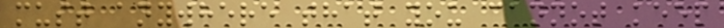must anywhere that you cannot keep
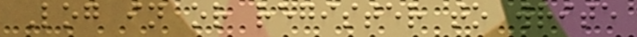Log in or register to write
